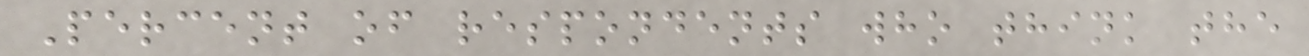Percent of respondents who think the
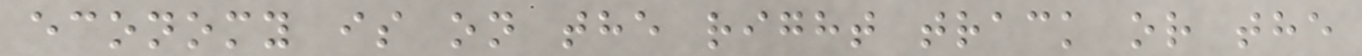economy is on the right track or the
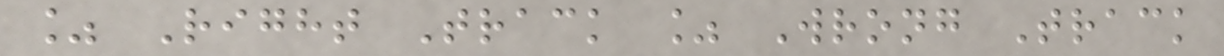% Right Track % Wrong Track
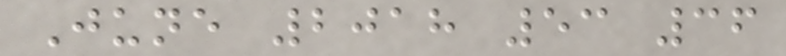June 2018 53 36
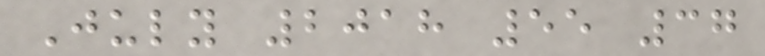July 2018 55 37
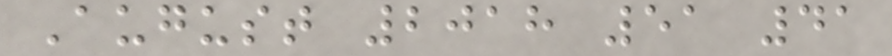August 2018 51 41
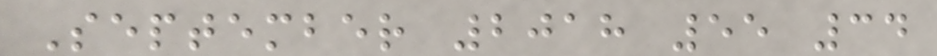September 2018 55 34
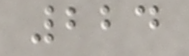224
